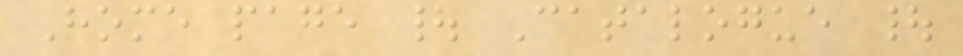Home page | Catalogue |
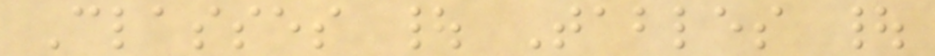Classes | Tables |
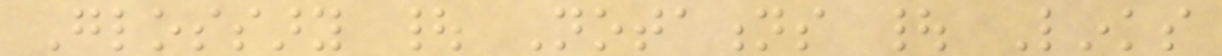Glossary | Notations | Links
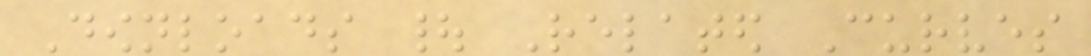Downloads | Related Curves
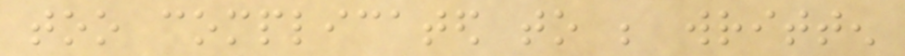too complicated to be written
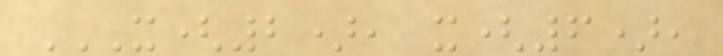X(2), X(6),
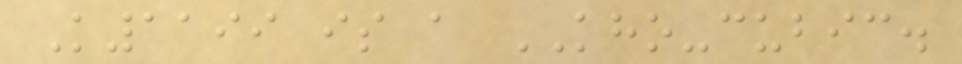K1199 is a KHO-cubic.
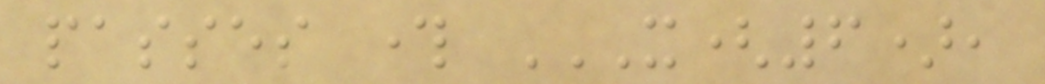passes through X(6),
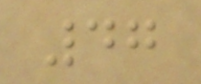47
